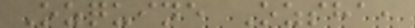Ozquine Ozsha,
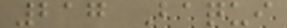217 Baqui
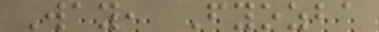Way, Fyozba
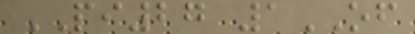PI27 1OF
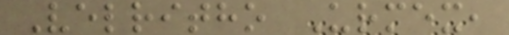Velritho Urmex,
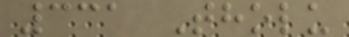331 Tholu
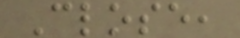Close,
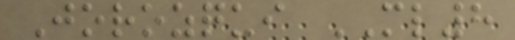Jorozqui ML8
